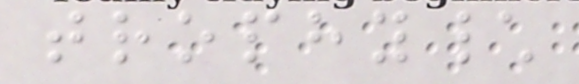trophy\
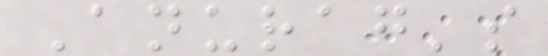Anurag's
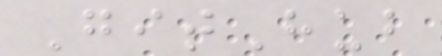GitHub
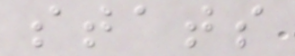stats
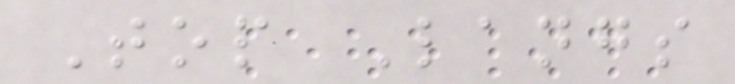Top Langs
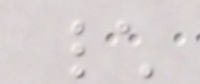\
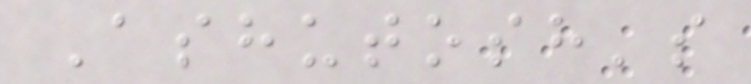Ashutosh's
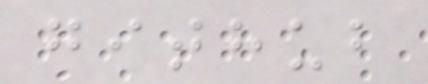github
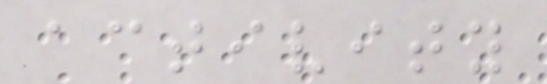activity
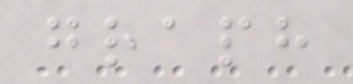graph
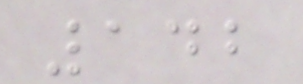142
